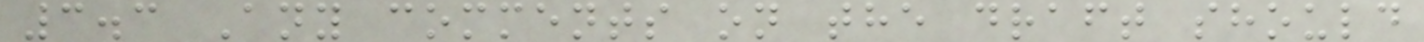3.3 Any comments on the draft should
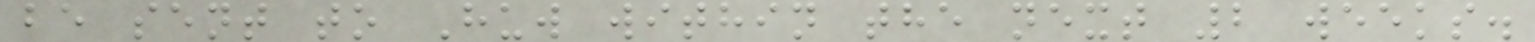be sent to Huw within the next 2 weeks.
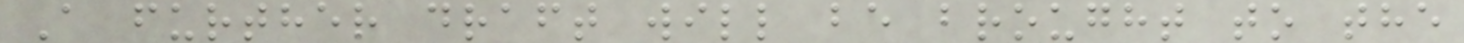A further draft will be brought to the
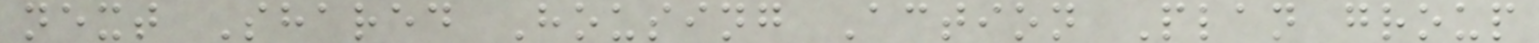next Shared Housing Action Plan group
